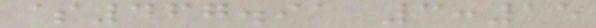$467.91 3:15
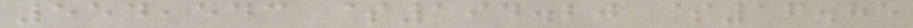554,543 $194.20 $16.85
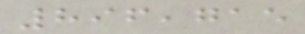896,715
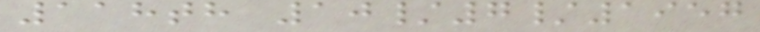118th 10/7/1957
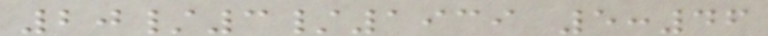20/3/1939 5:46
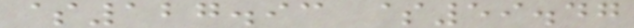$127.93 $59.47
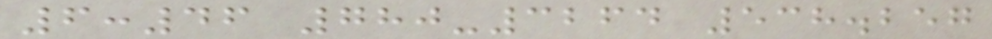6:46 780-3264 538.257
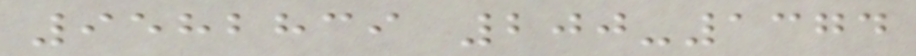9582839 200-1374
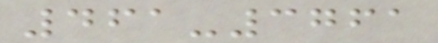461-3761
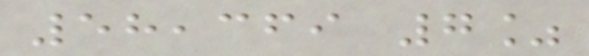58,369 7%
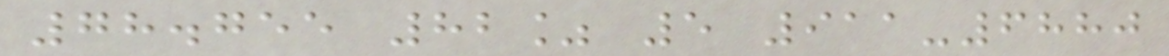78.755 82% 5 911-6880
